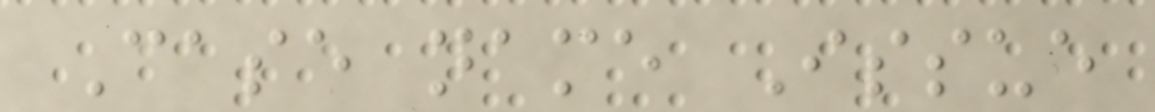Case name Issue
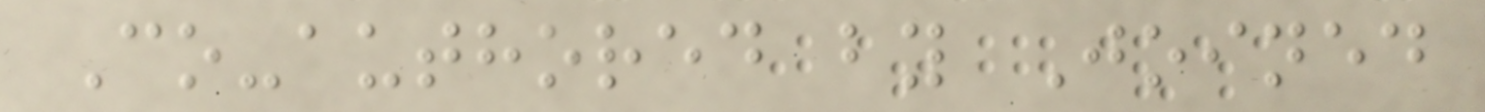Co-authored by Joined
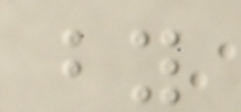by
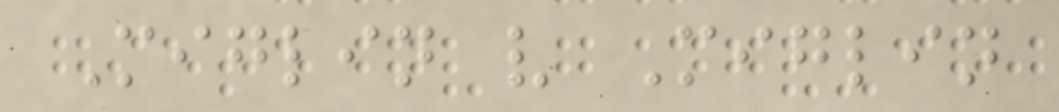Miglin v Miglin
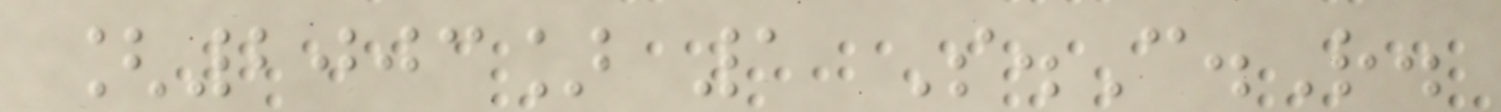[2003] 1 S.C.R.
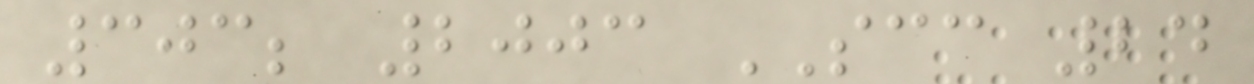303; 2003 SCC 24
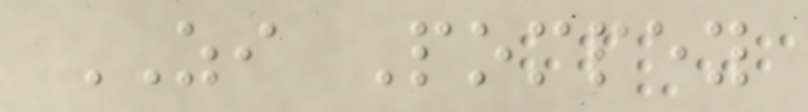ZI Pompey
